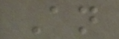An
